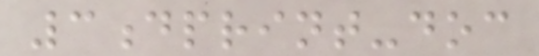3dprint-doc
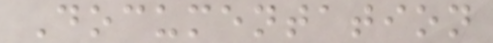Documentation
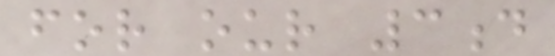for our 3d
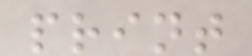print
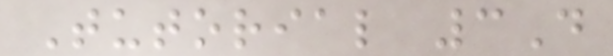Tutorial 3D
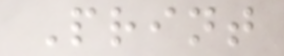Print
